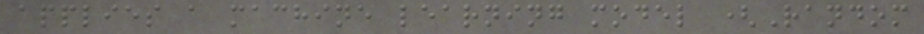applies a machine learning model (Random
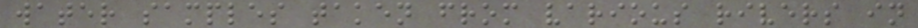water samples taken from various rivers in
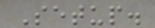Setup.
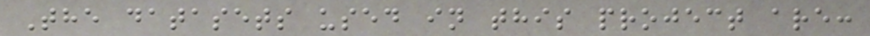The datasets used in this project are:
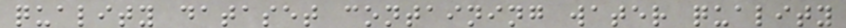quality dataset containing water quality
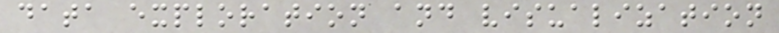data exploration and visualization
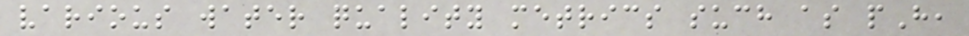various water quality metrics such as pH,
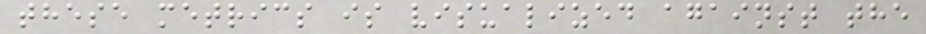these metrics is visualized against the
